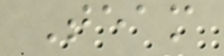Team
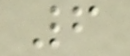6
